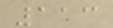113
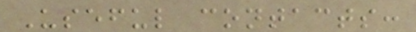Useful contacts:
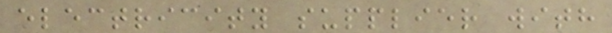electricity supplier with
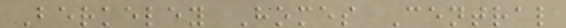Berkeley Homes Central
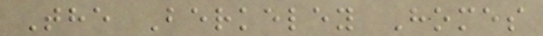The Berkeley Homes
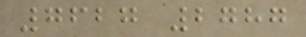7627 2787
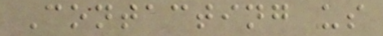Contacting us
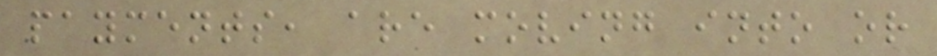payments, are moving into or
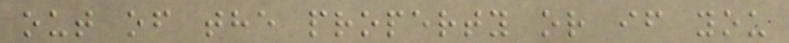out of the property or if you
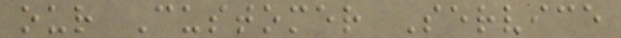our Customer Service
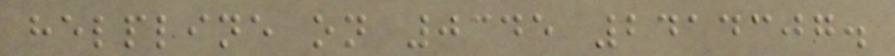helpline on 0345 2414307.
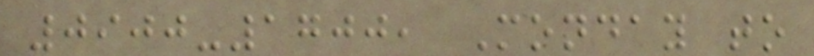0900-1700, Monday to
